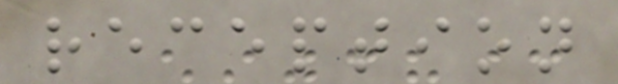reception
